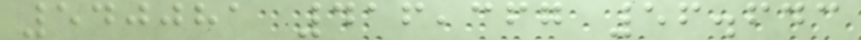540081 416,367 56.643
